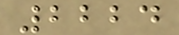2224
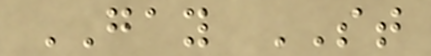GAY ST
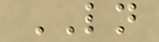LN
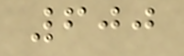600
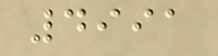4991
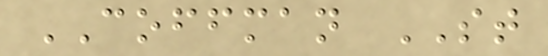COFFMAN ST
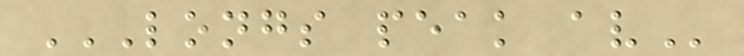LONGS PEAK AV
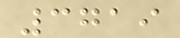3719
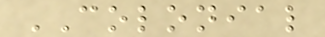COLONIAL
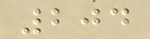204
